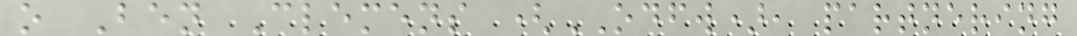o Ben Clemens (ODFW), partnering
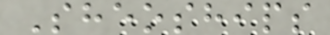Sheoships
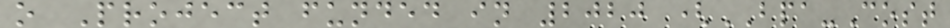o Project funded in 2020 (BPA-Cost
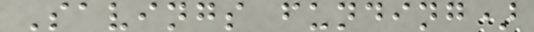Savings funding)
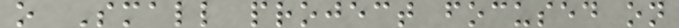o Small project focused on
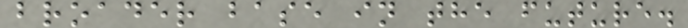broader base in the future.
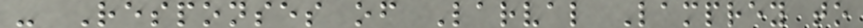- Responses of Larval Lamprey to
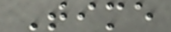Time
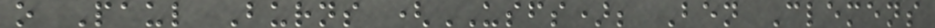o Paul Burns (USFS); Ben Clemens
